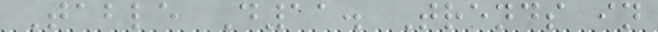Table D11. Trends in
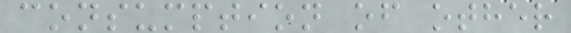consumption of other
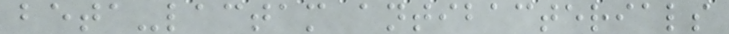beta-lactam antibacterials
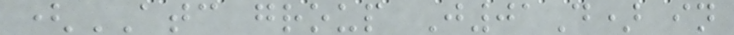(ATC group J01D) in
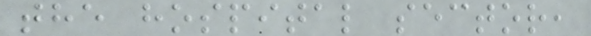the hospital sector,
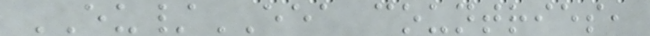EU/EEA countries,
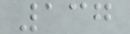137
